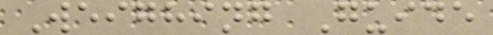Weighing Guide
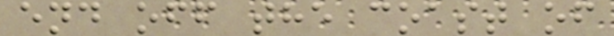end off the coast of
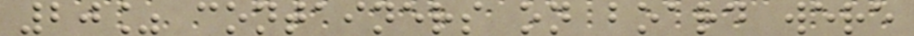20% containers on board were
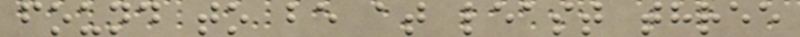found to be at least three
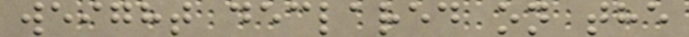weight declared on the
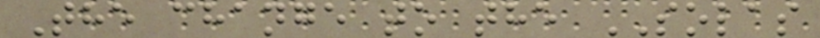The change to the SOLAS
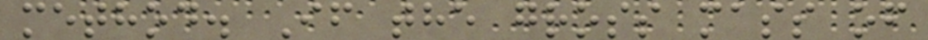method. If the gross mass of
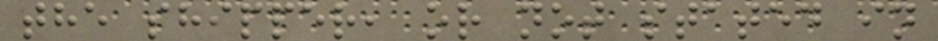the shipper, or not stated in
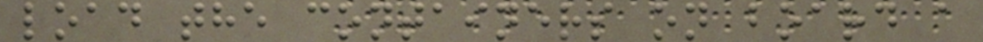load the containers on board a
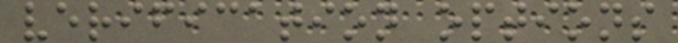verification options
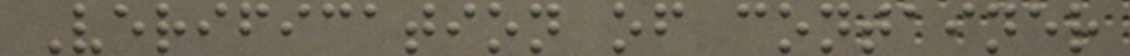Verification of container
